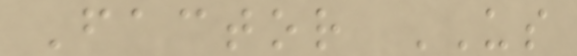Factor US
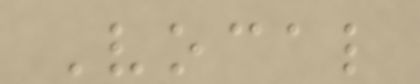Vocal
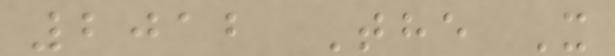2012 The X
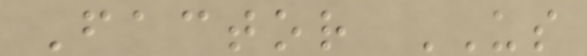Factor US
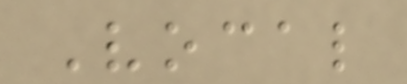Vocal
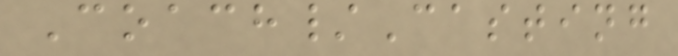Coach/Casting
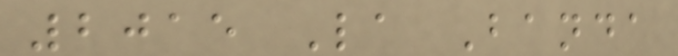2015 La Banda
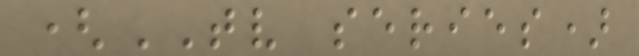(TV series)
